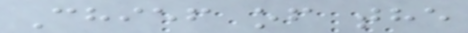Chief of the
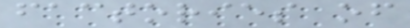factories of
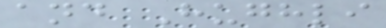and Hughli
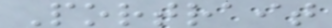Portrait
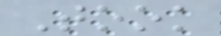Took
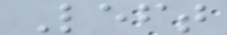Left
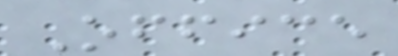Office
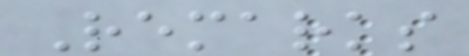Remarks
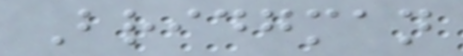Bridgman
